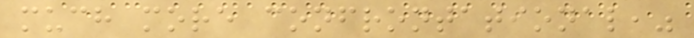much more confrontational,"
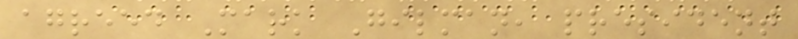agreed Mark Gilman, president
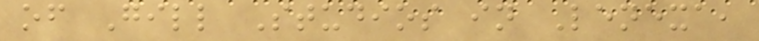of Gill Studios in Lenexa,
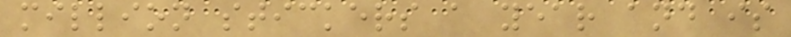million stickers a year and is
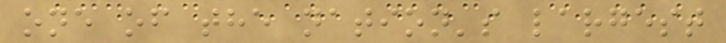one of the nation's largest
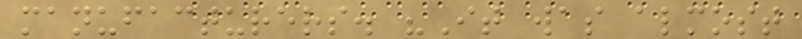manufacturers. "It was almost
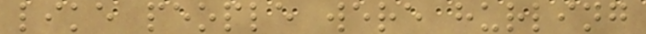like people were hurling
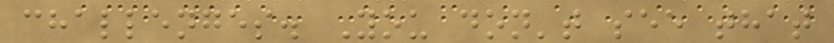challenges. You don't see that
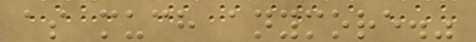as much anymore."
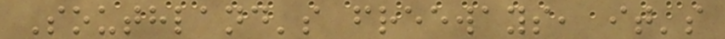Southland's freeways, it's
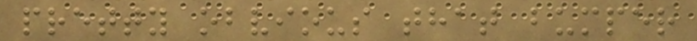pretty obvious that bumper
